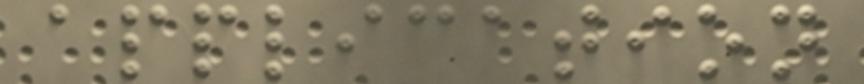application
